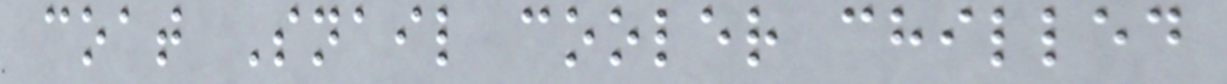coat Snail cooler chilled
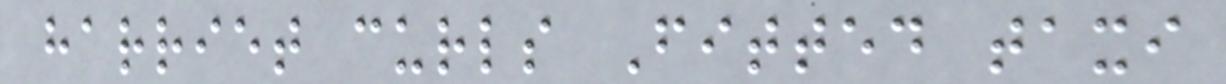harriet curls Fitted taxi
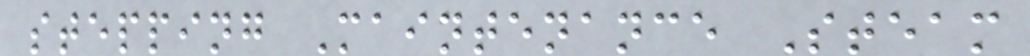stepping Maintenance Steam
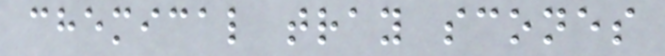chemical tray scones
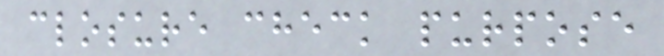closure check purpose
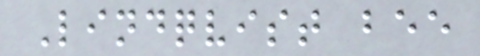Lindqvist bee
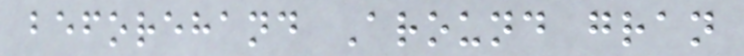beforehand Around gran
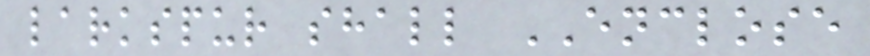larkspur shall ENCLOSE
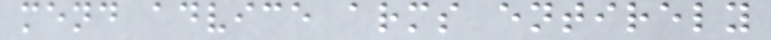mend advice arms entirely
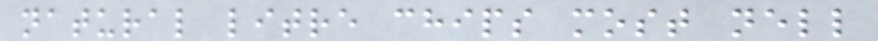natural litre chips most nell
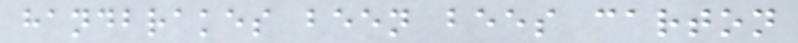handbrakes been bees carton
